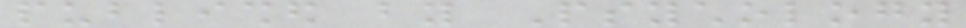published by Psychology
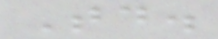Today.
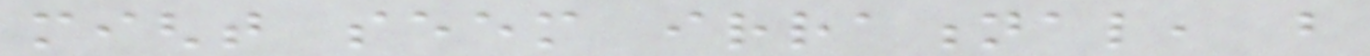might seem irrational, but
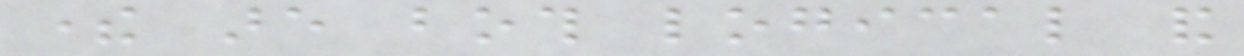there are both logical and
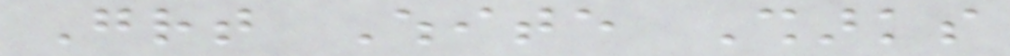Great White Sharks
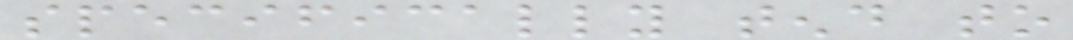specifically tend to
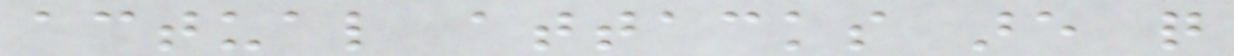actual attacks are quite
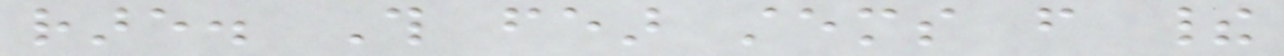rare. This fear stems from their
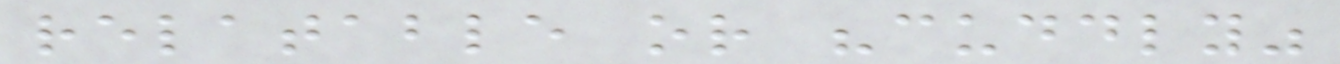relatable or "cuddly"
